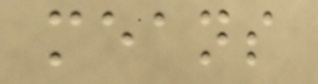means
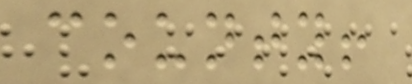county!
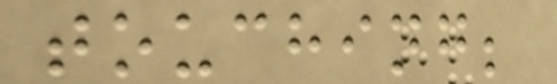touching;
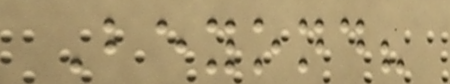Beyond?
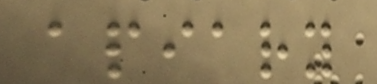apiary
